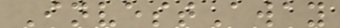InvestAway
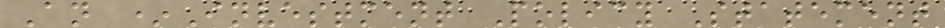An *Investment Policy Statement
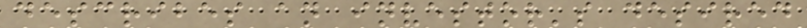describes an investor's desired
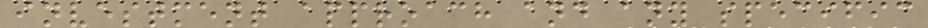investment approach and any specific
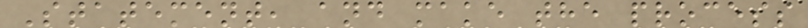Statement, and make the process
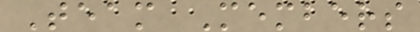Team Members
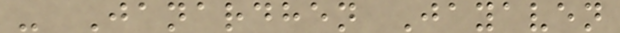- Janardhen Jayaven
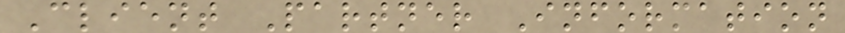Client Partner Information
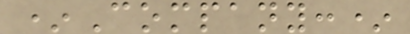*Company:*
